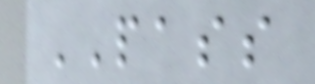PASS
